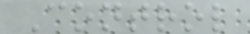Control
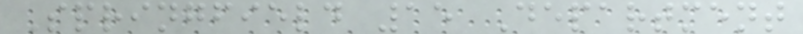Springfield 15 Department
